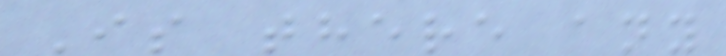Is there any
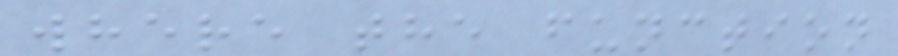where the function
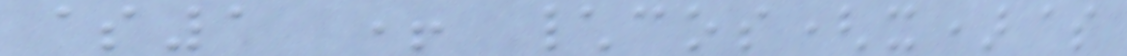$1 + \cos(x)$
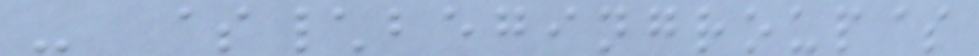- $\begingroup$
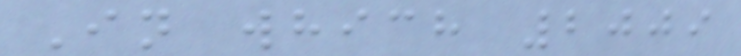In which 2009
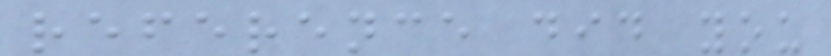reference did you
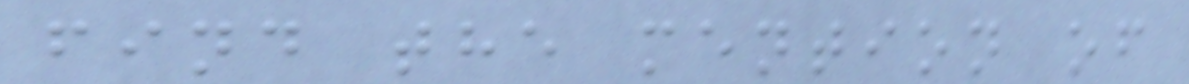find the mention of
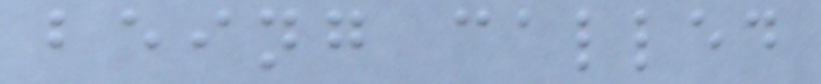being called
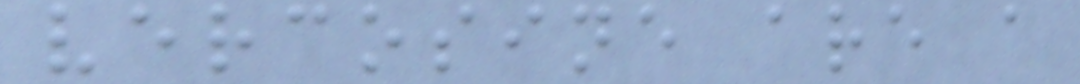vercosine are a
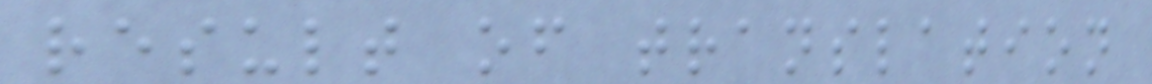result of translation
